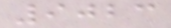9023
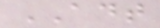ADT
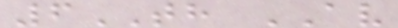6TH AV
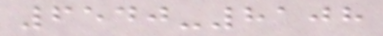6540-8108
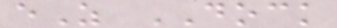eZ DOCK
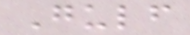Gulf
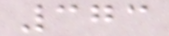373
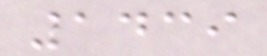1439
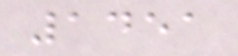1451
